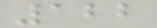122
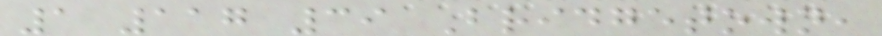1 117 39 Bridgetown,
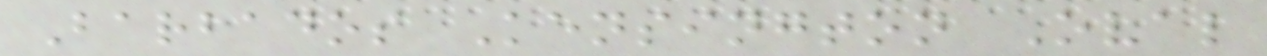Barbados Kensington Oval
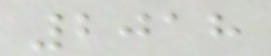2018
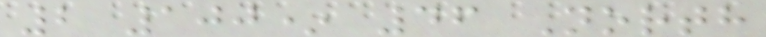2 100* 46 North
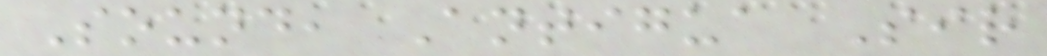Sound, Antigua Sir
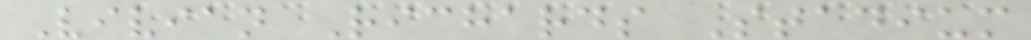Vivian Richards Stadium
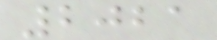2021
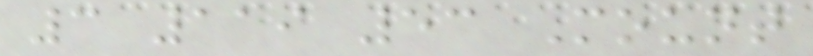3 119 53 Mount
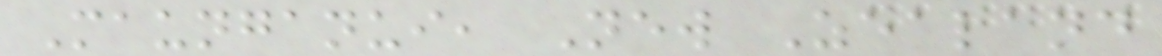Maunganui, New Zealand
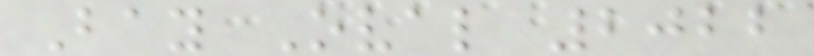Bay Oval 2022
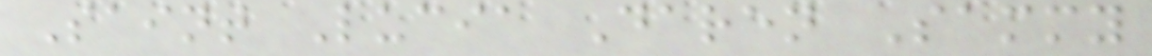Saint Lucia Daren Sammy
